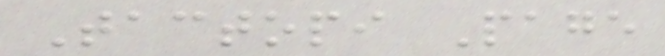Tactopi Page
